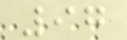97
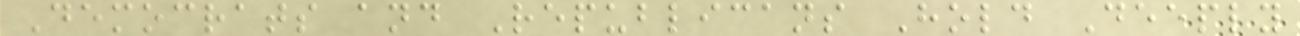Democrats and Republicans Hold Deeply
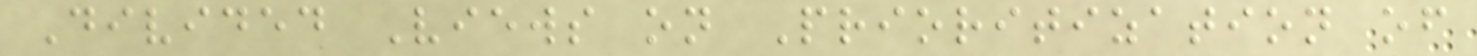Divided Views on Prioritization of
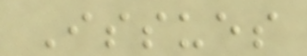Issues
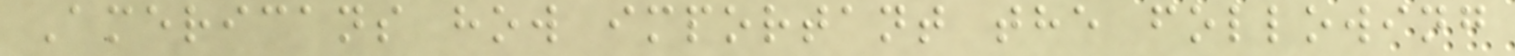Americans how important the following
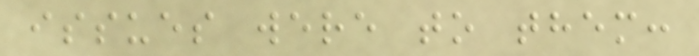issues were to them:
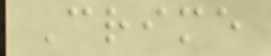Crime
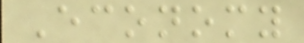Economy
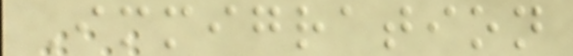Immigration
